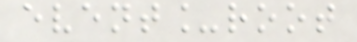event_root
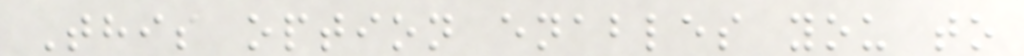This option enables you to
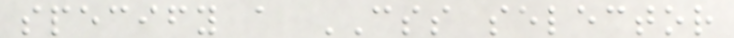specify a CSS selector
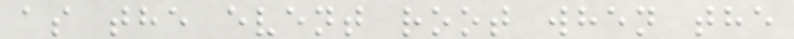as the event root when the
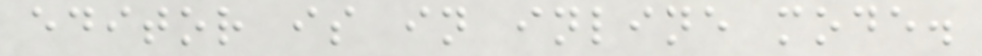editor is in inline mode.
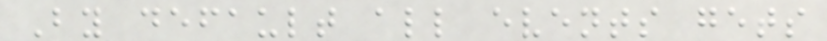By default all events gets
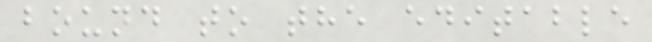bound to the editable
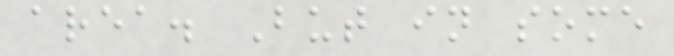area. But in some
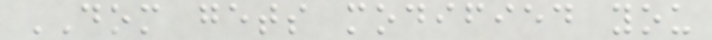DOM gets modified you
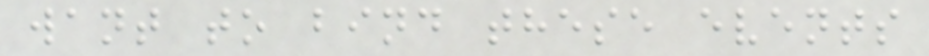want to bind these events
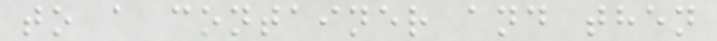to a container and then
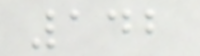142
